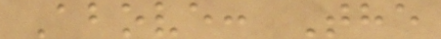Above: The
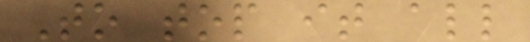To top it all
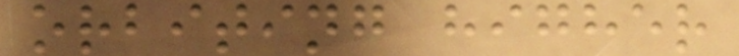orbiting higher
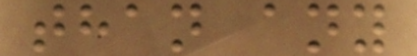than any
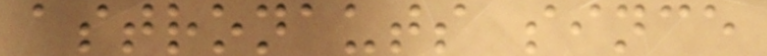astronauts since
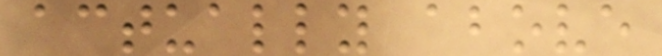actually above
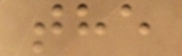the
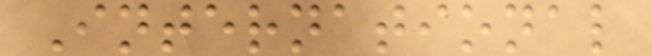International
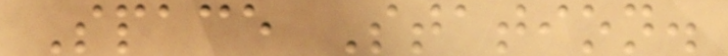Space Station.
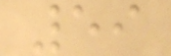59
